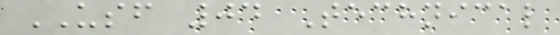USF 04 Technical
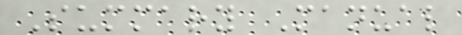Summary Manual
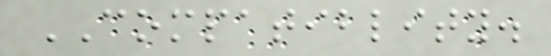COMPATIBLITY.
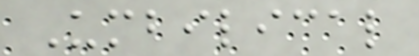Umbilical
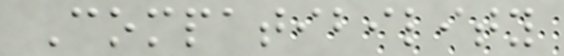Compatibility
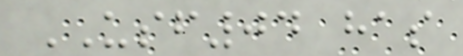USF04 has
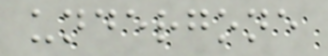undergone
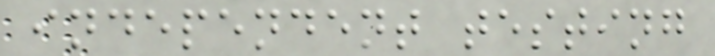independent testing
